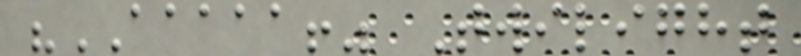"AAAAA!" Twilight
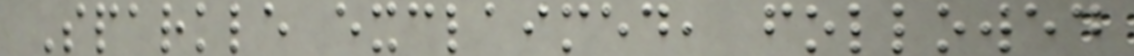Sparkle exclaimed, followed
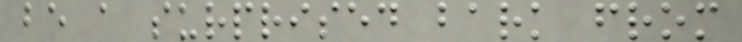be a surprised bark from
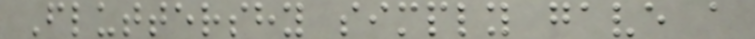Fluttershy simply gave a
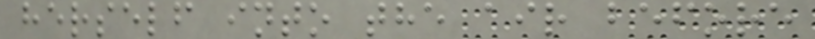herself into the air before
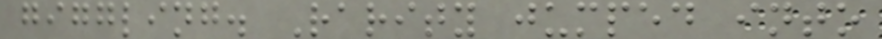giggling. Rarity jumped into
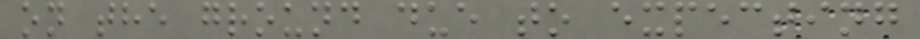on the ground due to expecting
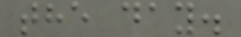the day.
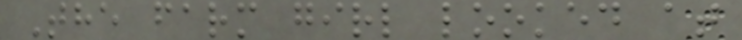The farm girl looked at
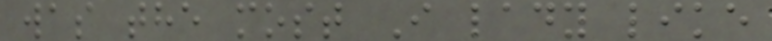was the most I lady like
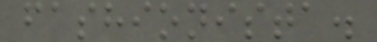fashionista.
